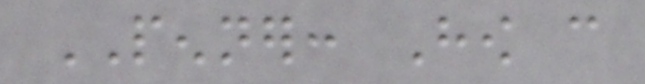PENNER: How can
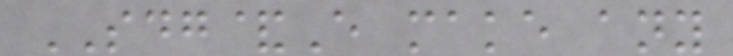SDG&E make any
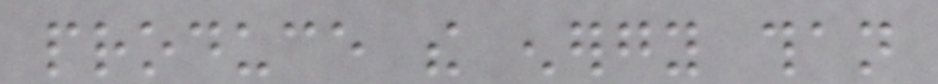produce the energy than
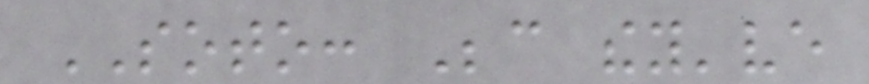SOTO: Because they've
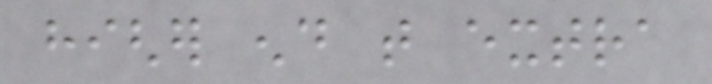higher end that extra
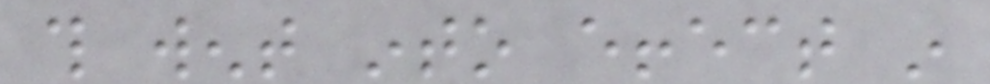this went into effect in
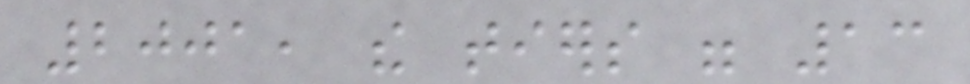2001, the tiers were 13
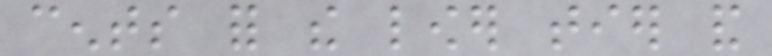cents for the lower tier and
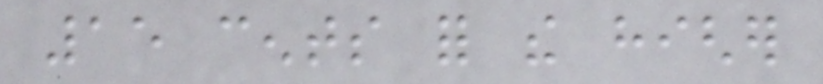15 cents for the higher
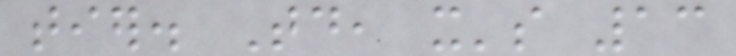tier. Today, it's 13
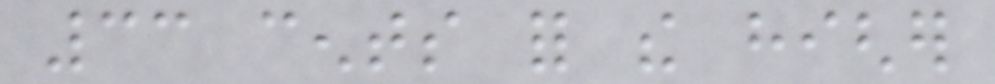33 cents for the higher
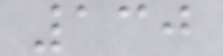130
